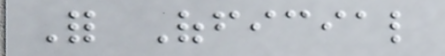For Official
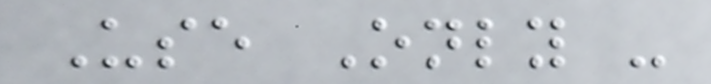Use Only -
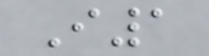I1
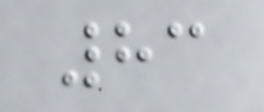83
